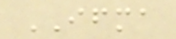IFMA
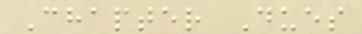Chapter Dues
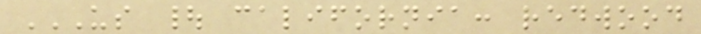US | CALIFORNIA: REDWOOD
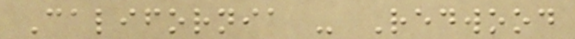California - Redwood
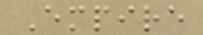Empire
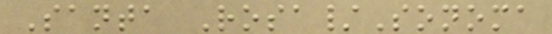Santa Rosa/Sonoma
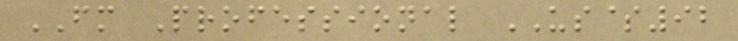FM Professional US$92
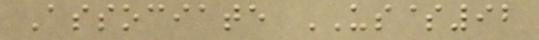Associate US$92
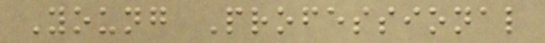Young Professional
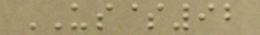US$92
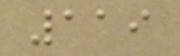119
